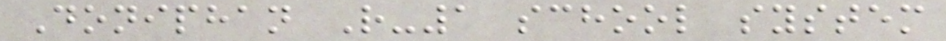Doniphan R-1 school system
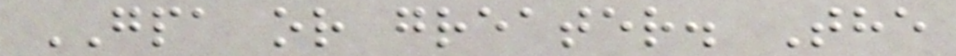GPA or greater. The
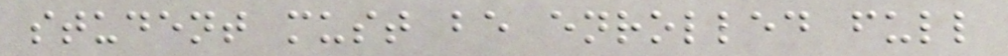student must be enrolled full
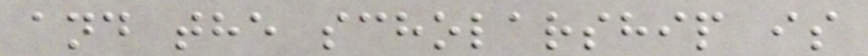and the scholarship is
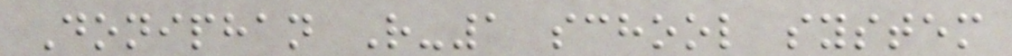Doniphan R-1 school system
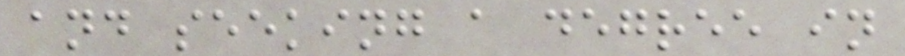and seeking a degree in
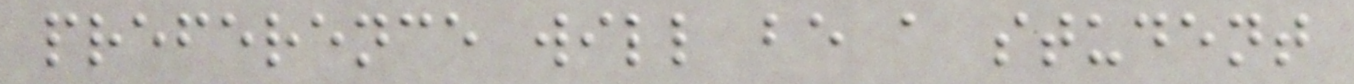preference will be a student
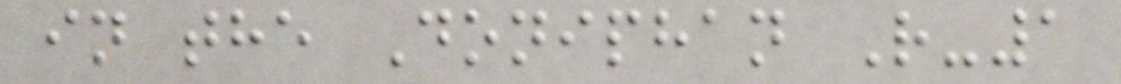in the Doniphan R-1
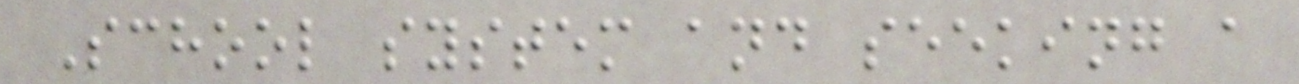School system and seeking a
